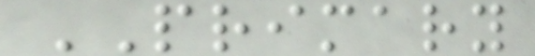PRIMARY
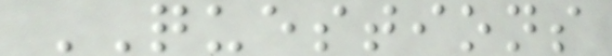QUESTIONS
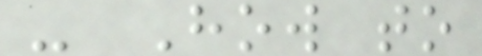- How to
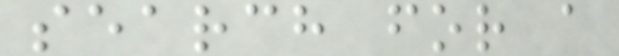search for a
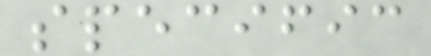specific
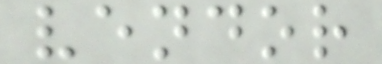vendor
